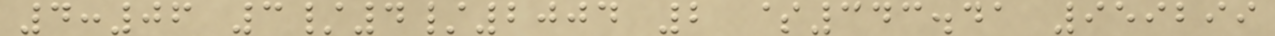4:06 3/4/2004 2 $343.41 959299
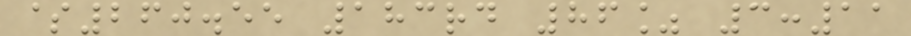$260.55 183rd 86% 3:11
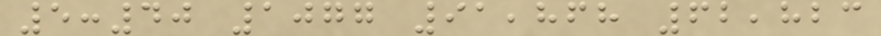5:40 1077 91,868 62,823
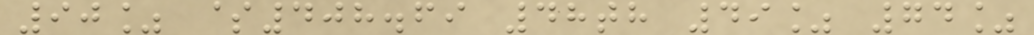90% $408.69 48th 49% 74%
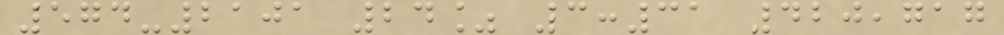574-2101 24% 3:31 420,717
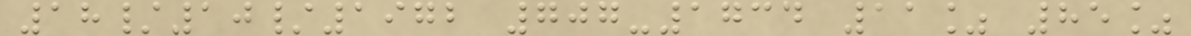18/10/1972 707-1734 11% 85%
